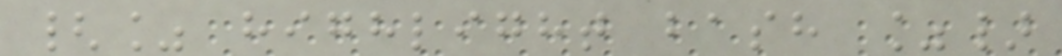{% highlight bash %}
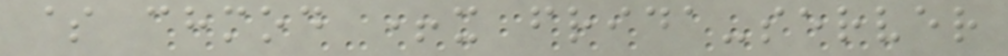$ chmod +x frida-server
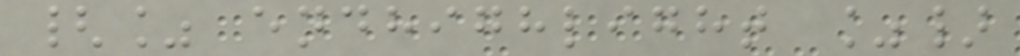{% endhighlight %}
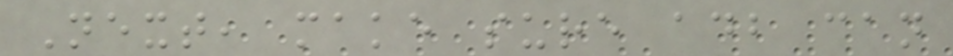Next, make sure adb can
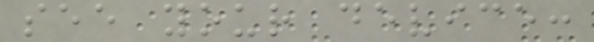see your device:
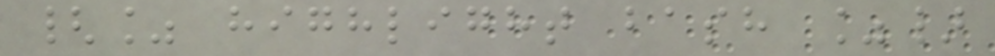{% highlight bash %}
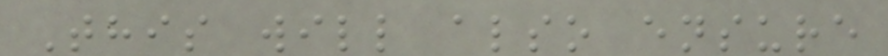This will also ensure
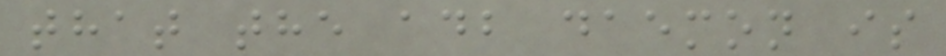that the adb daemon is
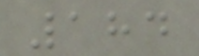184
